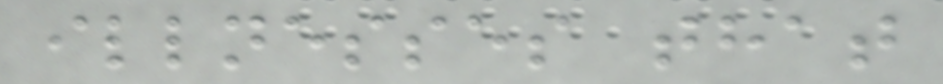illnesses that
